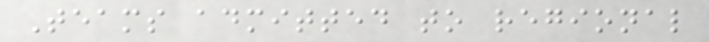Teams admitted to regional
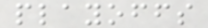playoffs
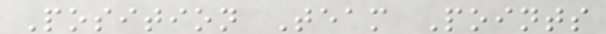Position Team Points
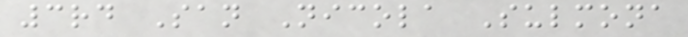3rd San Nicola Sulmona
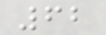62
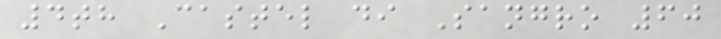4th Castel di Sangro 60
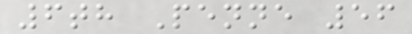6th Penne 56
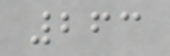263
